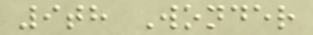9th Wonder
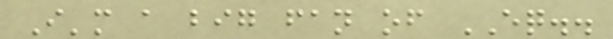I'm a big fan of EQ..
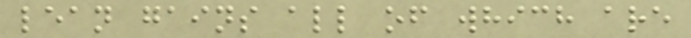lean gains all of which are
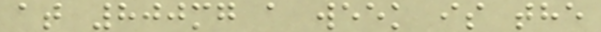at 800mg a week is the
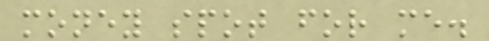money spot for me.
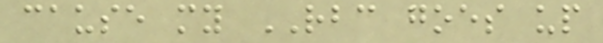cause my RBC goes up
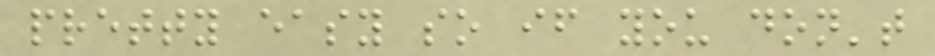pretty easy so if you don't
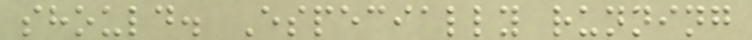should. Especially running
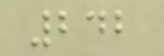242
